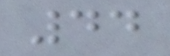44
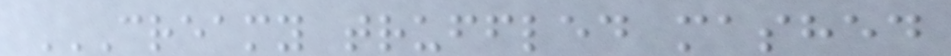CREAMY TRUFFLED MASHED
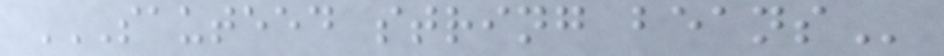SAUTEED STRING BEANS
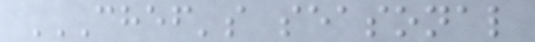CHEF'S SEASONAL
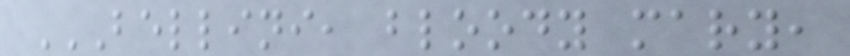BELLINI, BLOODY MARY,
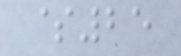$25
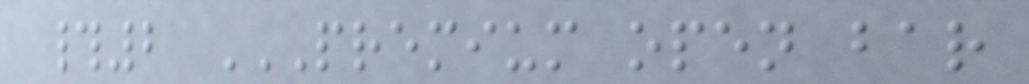#2 PREMIUM OPEN BAR
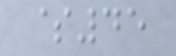$45
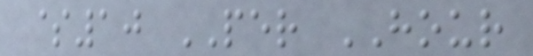$10 PER HOUR
